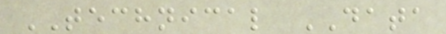TECHNICAL DATA
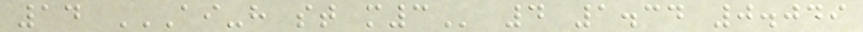14 AI-H ST M3 4 1.34 0.049
